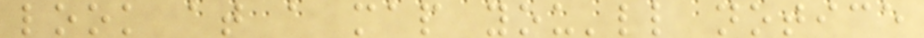look at a map you'll notice
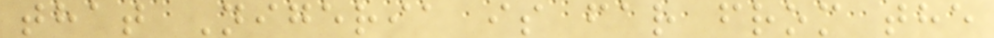that Nigeria is far from the
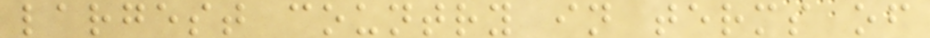largest country in terms of
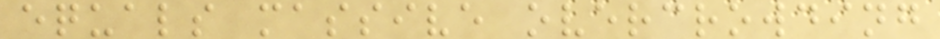equals massive overcrowding
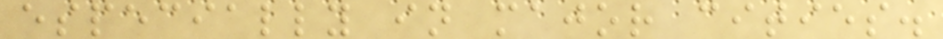especially in major cities.
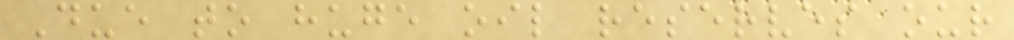Due to huge oil reserves our
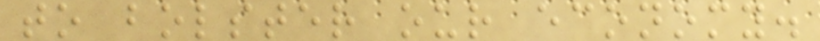to bolster our economy.
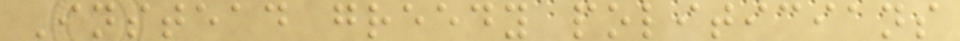Instead greedy politicians
